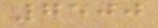7500
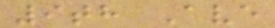9th Ave
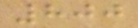800
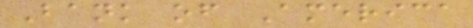Bank of America
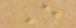E
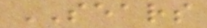SEARS
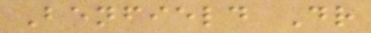Benfield Dr
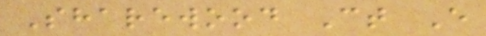Sharewood Ct E
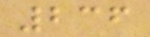236
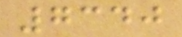7340
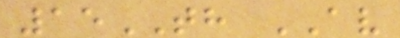15TH AV
